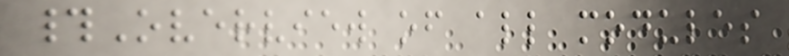#Overview of all modules
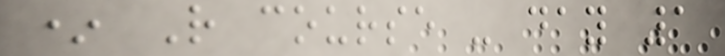* R course - day 1
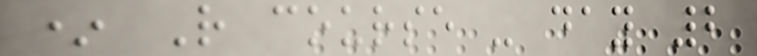* R course - day 2
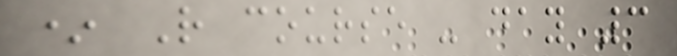* R course - day 3
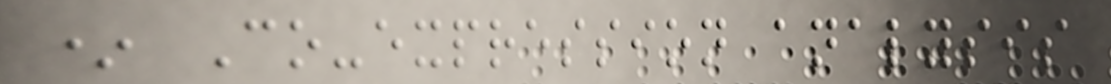* Co-expression analysis
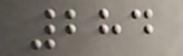284
